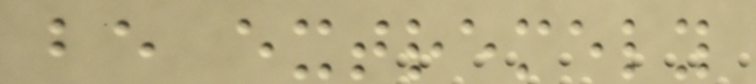be extremely
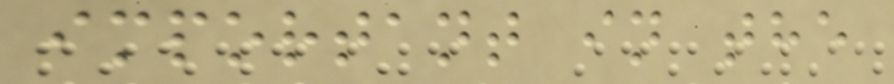important in the
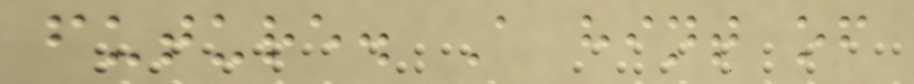future. A hint of
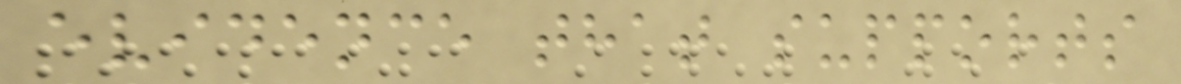evidence that supports
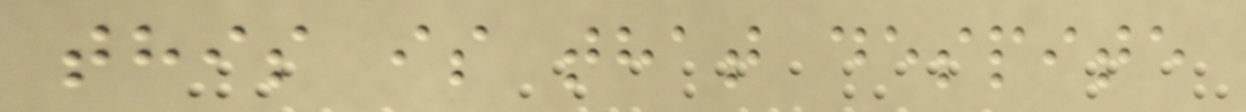this is that despite
